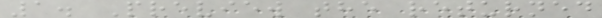1. Preview the returned
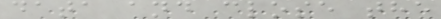data and close the
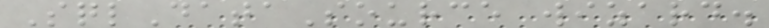SqlDataSource wizard.
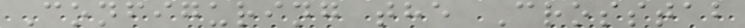Configuring the Crosstab
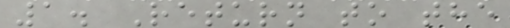1. Return to the
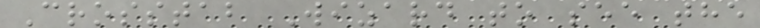Crosstab Wizard to see the
